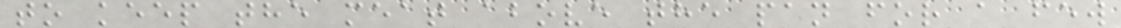to keep the meat above the pan for a few
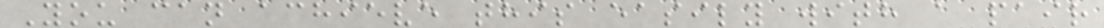You can achieve this easily with a pair
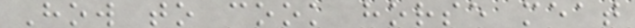How to cook horse meat
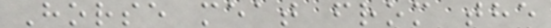Horse meat from the
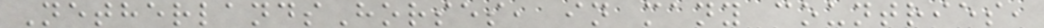NetherlandsHorses, in many countries,
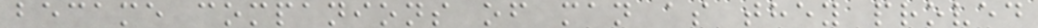became companions of man as they proved
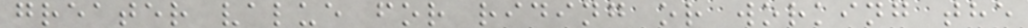greater value for riding or working the
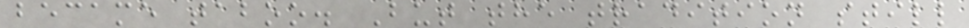became taboo. But the tradition still
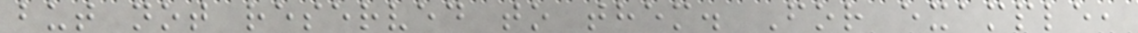but not reserved to them. For example,
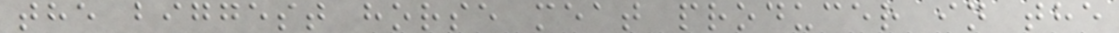the biggest horse meat producer in the
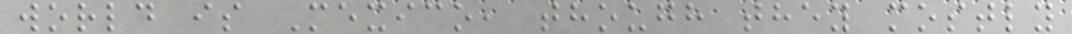world is Mexico, though they mostly
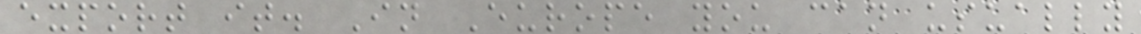export it. In Europe you can usually
